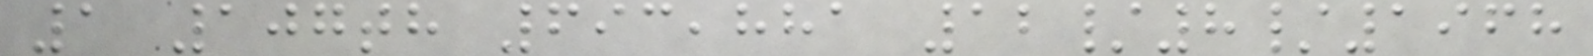1 107th 693,881 12/8/1968
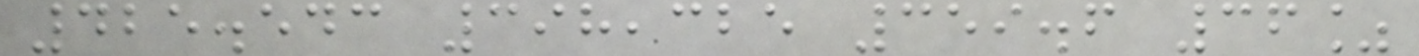425.543 398,325 359.6 36%
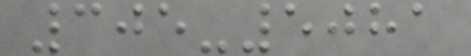305-5081
